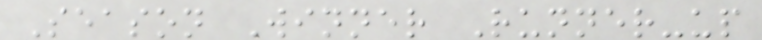Season Winner Runner-up
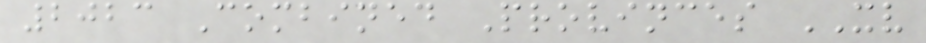2023 Combined Provinces XV
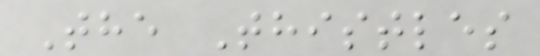The Thistles
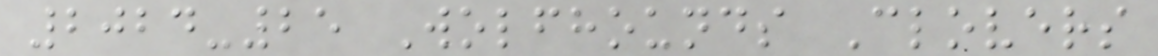2024-25 Wolfhounds Clovers
